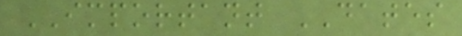IMPORTANT DATES
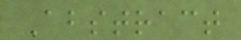Abstract
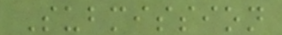Submission
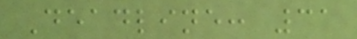Deadline: 31
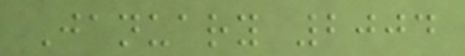January 2004
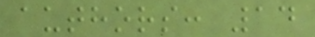authors: 14
